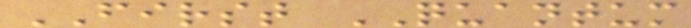FIRST QUANTUM
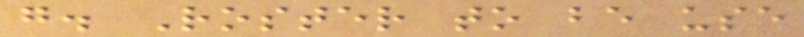g. Roster to be use
